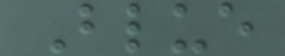Blue
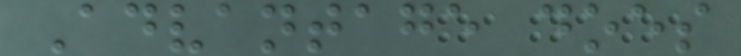Advantage does
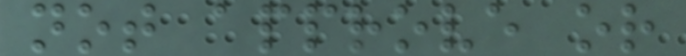not approve or
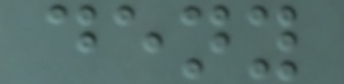deny
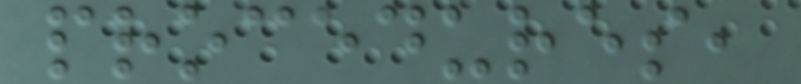procedures,
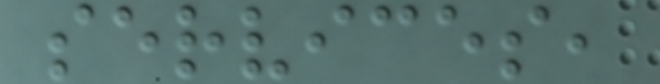services,
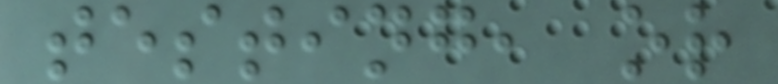testing, or
